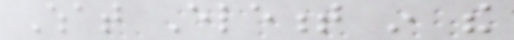What Element in the
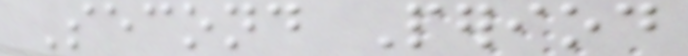Second Period
